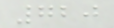720
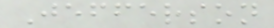Jefferson
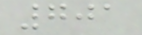701
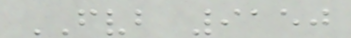FVB 9150
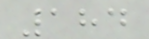184
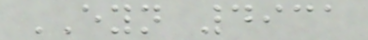EYN 4931
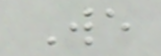We
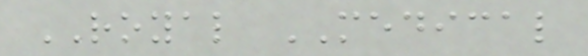ROYAL MEDICAL
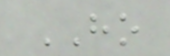HO
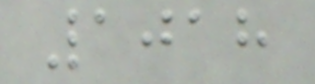1018
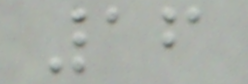16
